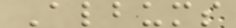Albums
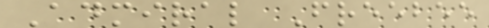Admiral Freebee
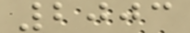2003
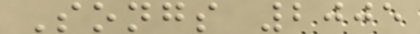Songs 2005
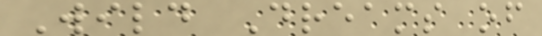Wild Dreams of
